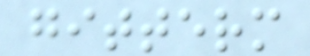gitterm
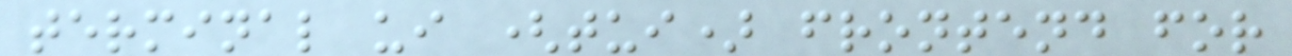terminal ui (tui) frontend for
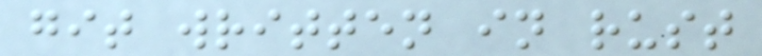git written in rust
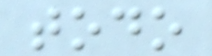todo
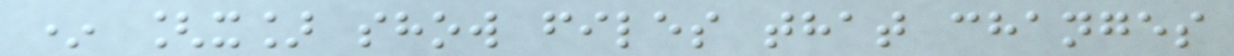* [x] show files that changes
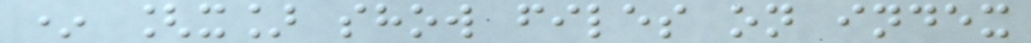* [x] show files on index
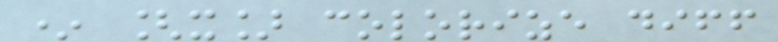* [x] colorize diff
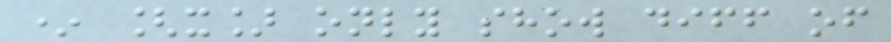* [x] only show diff of
